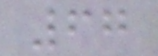67
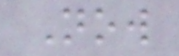Now
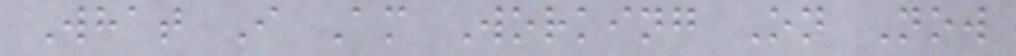What I Am Working On Now
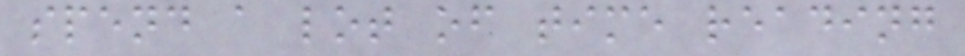spend a lot of time reading
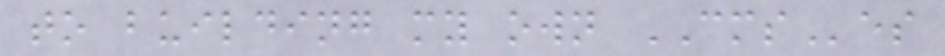to building my own CMSes
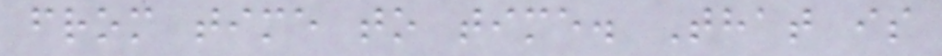from time to time. That is
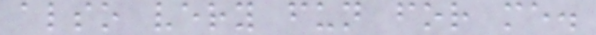also very fun for me.
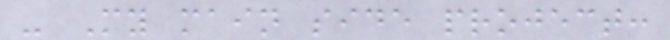- My main side project:
